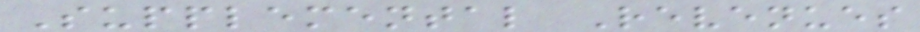Supplemental Revenues
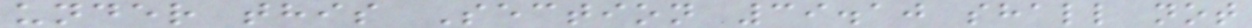under this Section 39.10 shall not
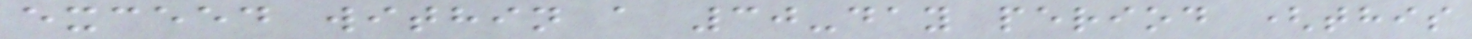exceed within a 30-day period (this
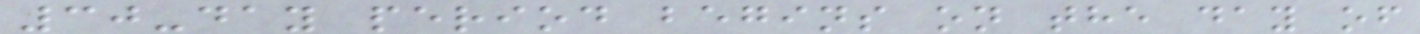30-day period begins on the day of
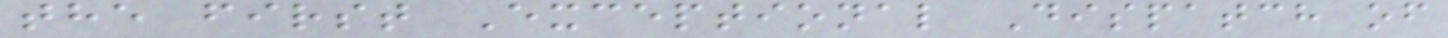the first Exceptional Dispatch of
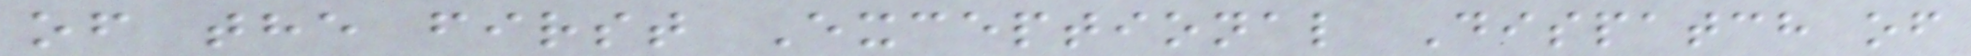of the first Exceptional Dispatch of
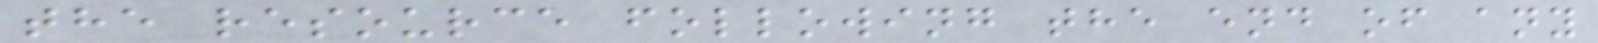the resource following the end of any
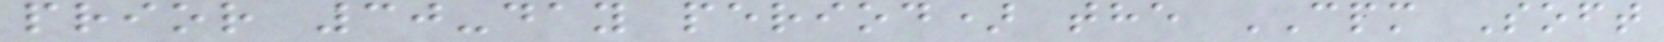prior 30-day period) the CPM Soft
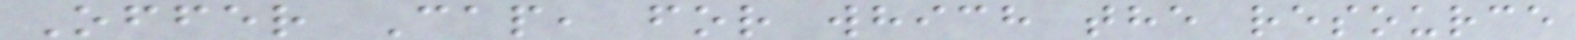Offer Cap, for which the resource
